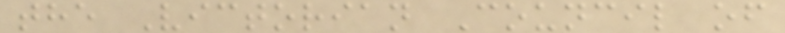the Victorian Council of
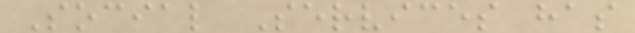Social Services has
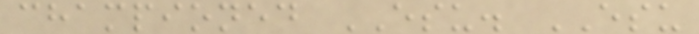championed ESU. ESU
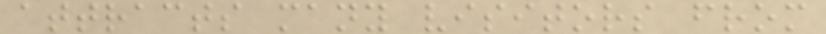attracts many visitors from
